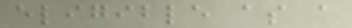eligible as a
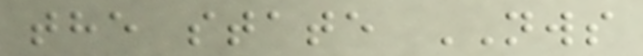the state NWS
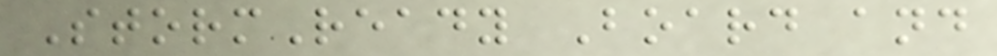StormReady Board and
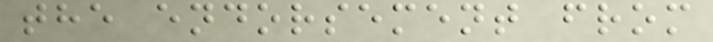the endorsement from
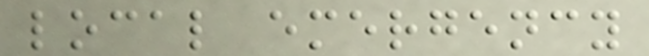local emergency
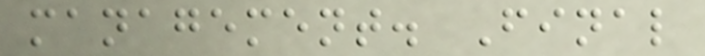management. Final
